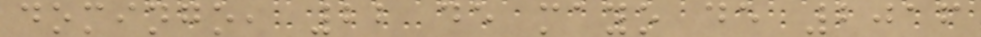domingo, 22 de mayo de 2016
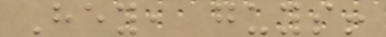Hey, guys!
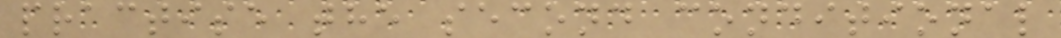practise the second conditional
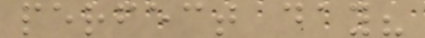perfect day?
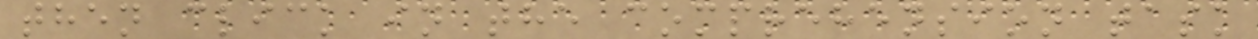then click in the comprehension task
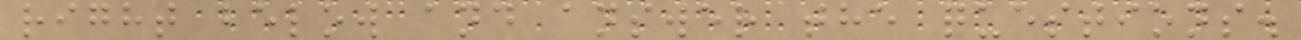right below and answer the questions.
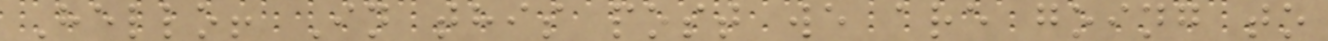Hello! In this post we are going to
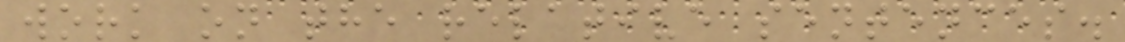work on the relative sentences.
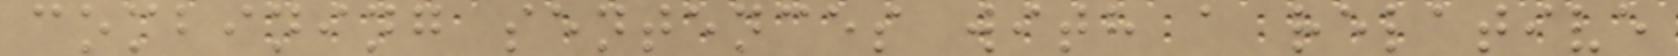combining sentences with a relative
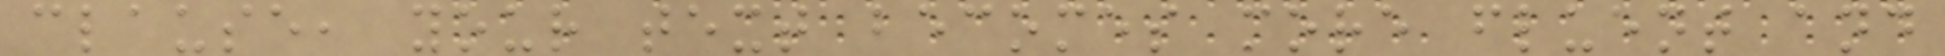clause, your text becomes more fluent and
